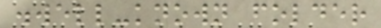.well-known folder
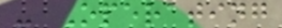- Operating
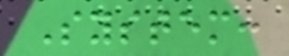System:
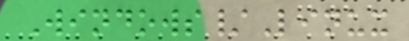Windows/Linux
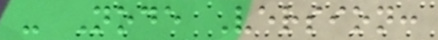- Node Version:
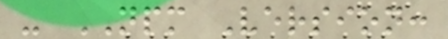- NPM Version:
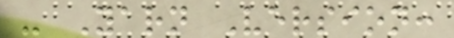- Yarn Version:
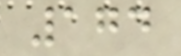174
